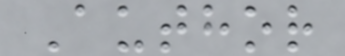Author
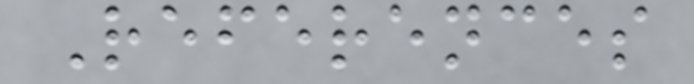References
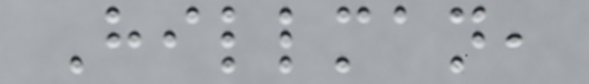Hillman,
